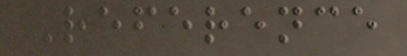Reference
